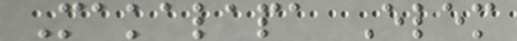Makalapa Elem
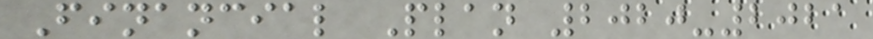Financial Plan 2020-2021
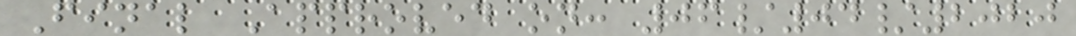Final Approved on: 06/04/2020
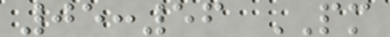05:56 PM
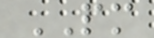PM
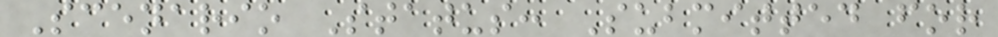Scenario Status: Submitted for
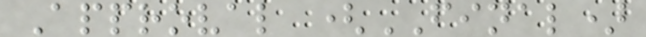Approval (FINAL)
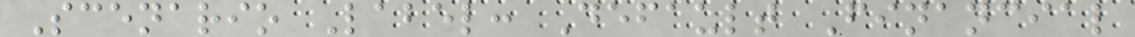Scenario Label: Default Financial
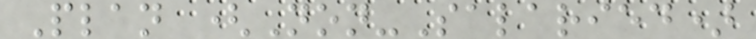Plan (Non-Salaried)
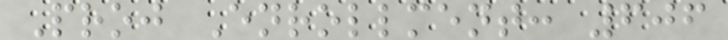Proj Enrollment: 606
